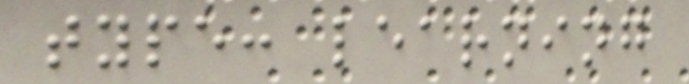type: learning
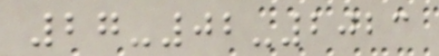27-02-2023
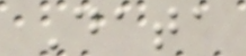Data
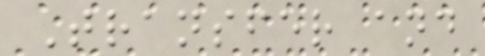Transfer and
